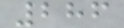286
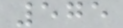575
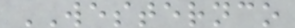WESTERNCO
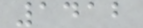1412
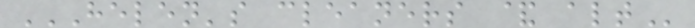HELEN'S CLEANERS & ALT
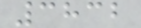3832
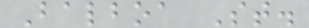Balboa St.
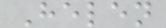Helen
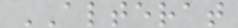ALTERAT
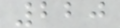220
